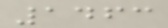1463
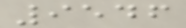9546
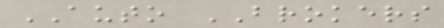AUTO BROKERS
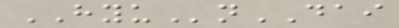HYUnDAI
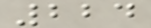224
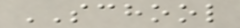SCHOOL
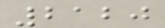2120
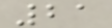21
